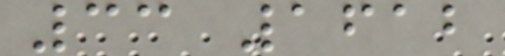33 1612
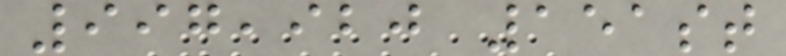997,920 151st
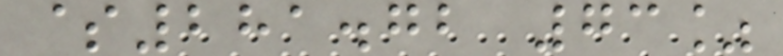$281.72 73%
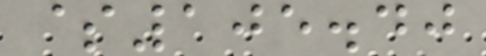$105.40
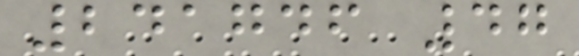241746 47
